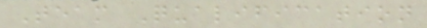Team Qualification
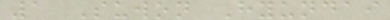1 Suwon Hyundai
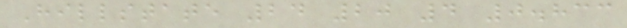Hillstate 24 20 4 0.833
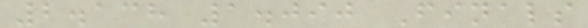2.138 1.090 Finals
